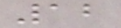12
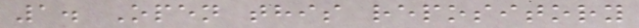1. Open this repository
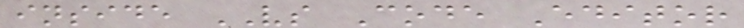inside VS Code Editor
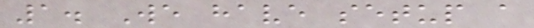1. We have setup a
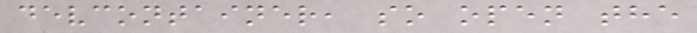devcontainer, so open the
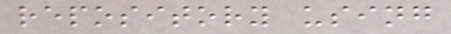repository using
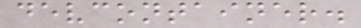devcontainer.
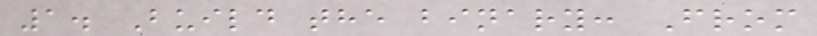1. Build the binary: From
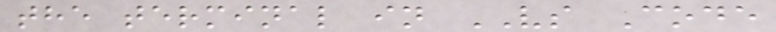the terminal in VS Code
